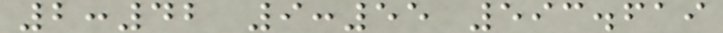2:42 9:55 593.619
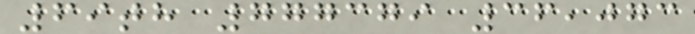69th 777379 36,073
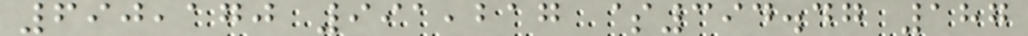690,170 991,217 $394.47 187
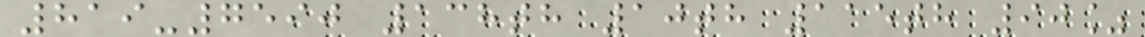819-7590 138th 10th 115th 90%
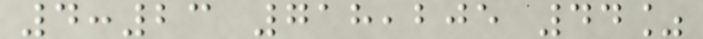4:23 718,205 44%
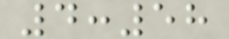4:58
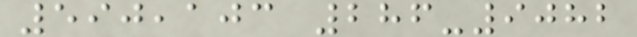590,103 286-9082
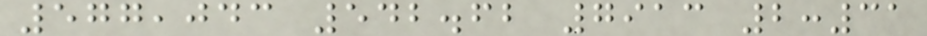577,043 542.62 7913 2:31
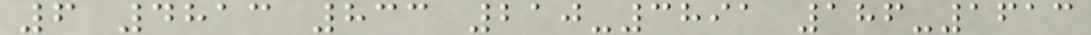6 4813 833 210-3891 186-1613
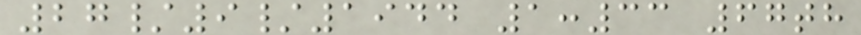27/9/1944 1:33 67th
